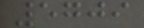5709
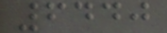6440
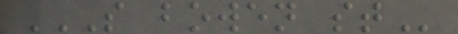S BOWEN ST
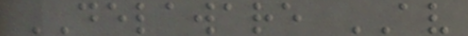DELAWARE AV
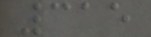315
